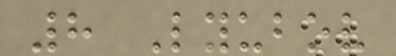8 Lyubov
